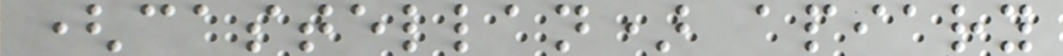(castellan) apiary
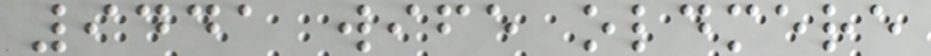9441 wife oldmere
